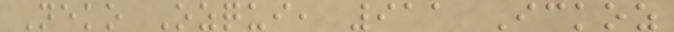Neko Ozqui, 911 Ickoz
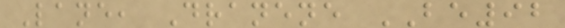Lane, Dranene BE92
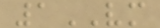1VM
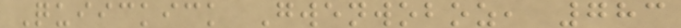Quiickick Gwenwoboz, 783
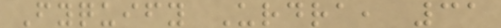Fyquify Urdra, 31
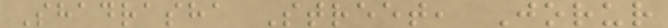Shadrasha Street, Jorur
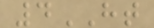4HT
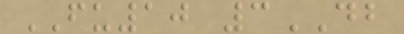FU10 3DB
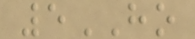5HO
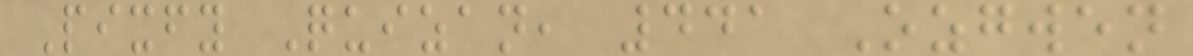Pixfy Quizan, 441 Ozgwen
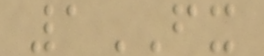1FX
